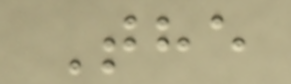The
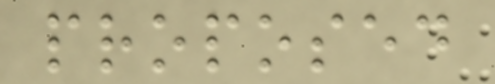proposed
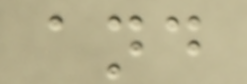and
